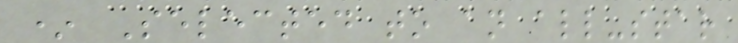* Selected to an all-star
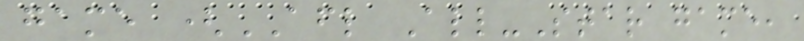game (AFL All-Star game,
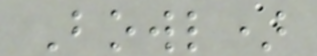Bowl)
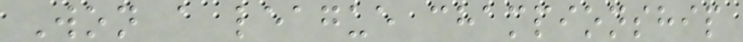Won a league championship
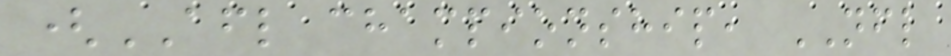(AFL championship, NFL
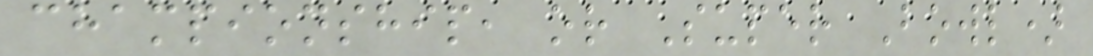championship, or Super Bowl)
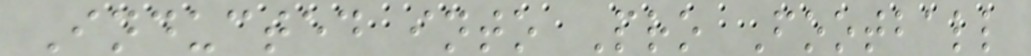Inducted into Pro Football
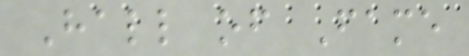Hall of Fame
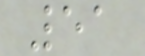51
